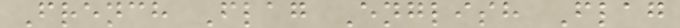French Flag English Flag
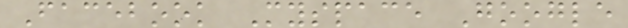Facebook Myspace Google
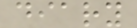diary
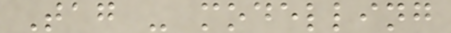Tag - modelling
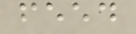feed
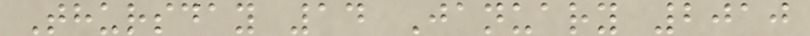Thursday 14 January 2010
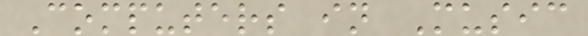Computers in Music
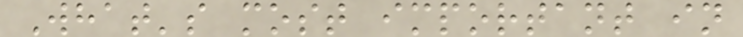What's most important in
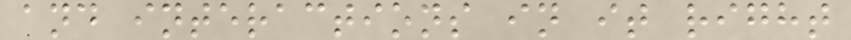and interactions in it right
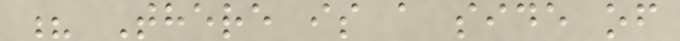? There is a side of
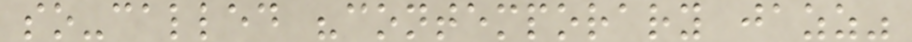so-called "contemporary jazz"
